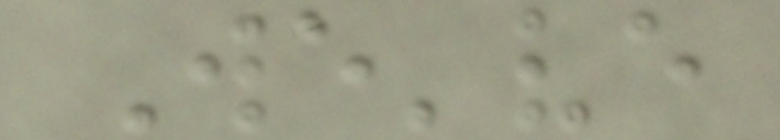We've
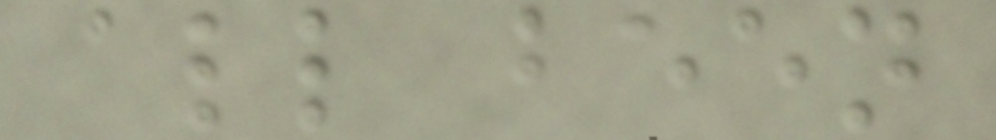all been
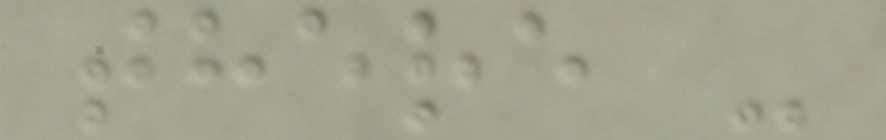there -
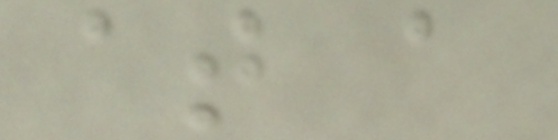at a
